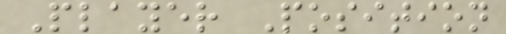Player Position
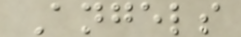Angels
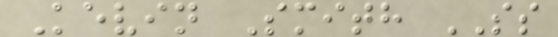Kevin Smith SS
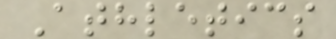Athletics
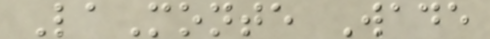LaMonte Wade
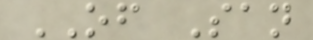OF San
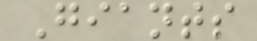Giants
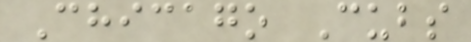Chicago Cubs
